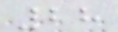28
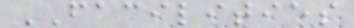FACILITIES
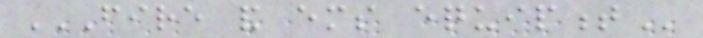FIRE AND EMS EQUIPMENT
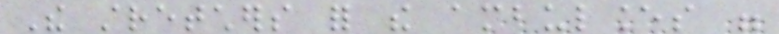The stretchers for the ambulances were
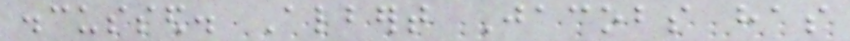discussed. Albert Jacobs has
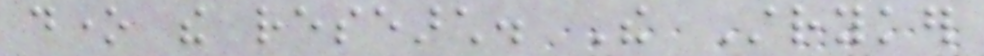done the research. The Stryker
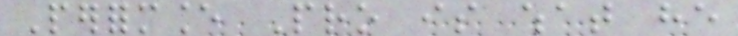Performance Pro is what he
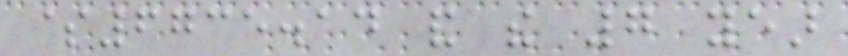$6735.14 and the 7 year
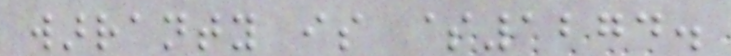warranty is $1274.
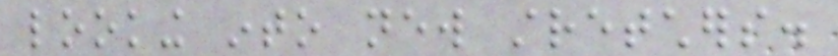looking into new stretchers.
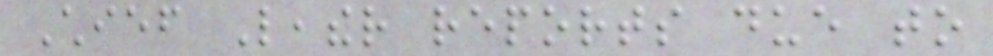Chief Leather reports due to
